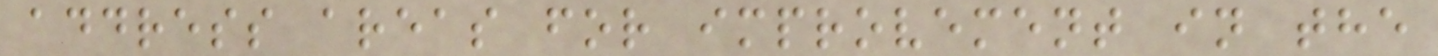address areas for improvement in the
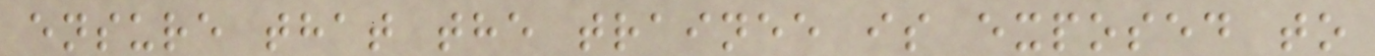ensure that the trainee is exposed to
